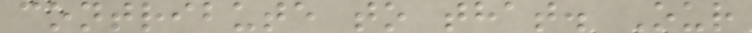contribute to that. Our
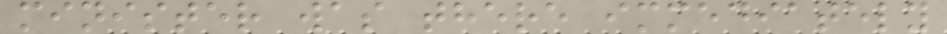minister was there immediately
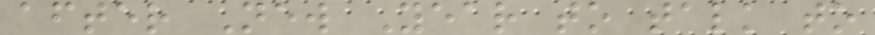after New Year to talk to
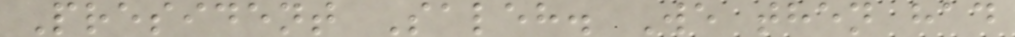President Saleh. We then had
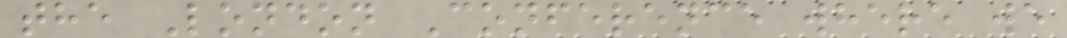the London Conference where we
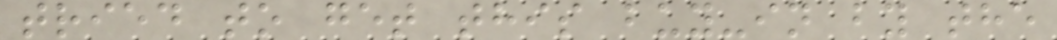tried to get this buy-in by the
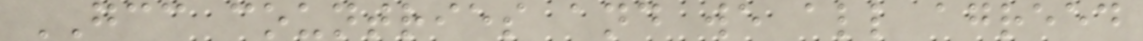GCC countries and we all agreed
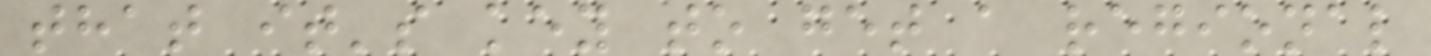that it's key to get a regional
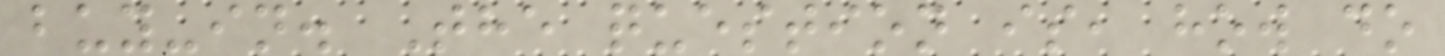buy-in. The question is, how do
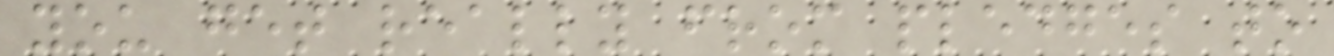you get really from pledges to
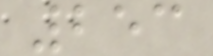253
